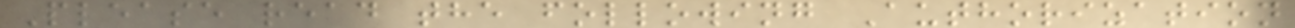Please read the following Authorization
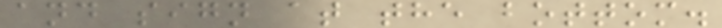and sign at the bottom.
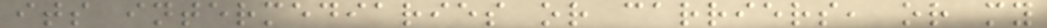its intermediaries or carriers, or my
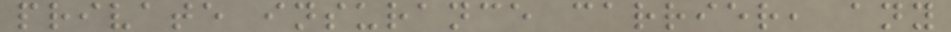private insurance carrier, any
